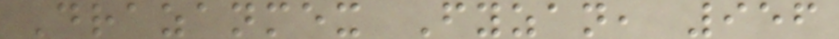Drazanmex Fyzan, 956
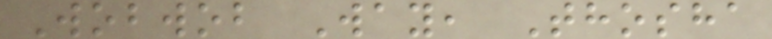Wobwob Way, Thosha
